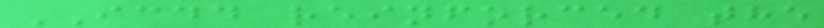ICDD reinforced the
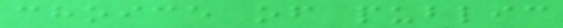choice of public
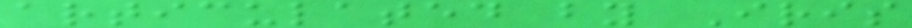articulated by Iris
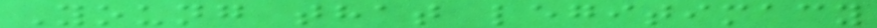Young that legitimacy
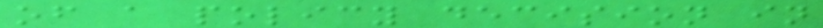of a policy decision in
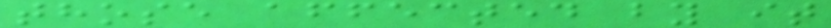those affected by it
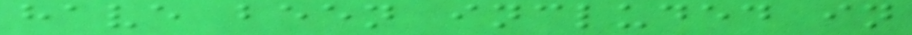have been included in
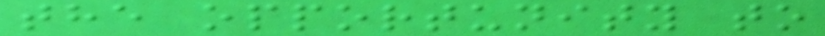the opportunity to
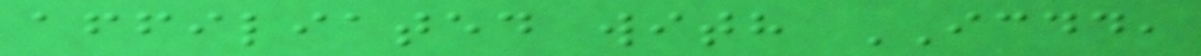affiliated with ICDD,
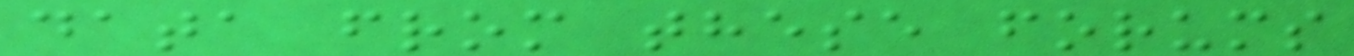data from these forums
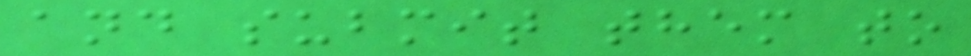and submit them to
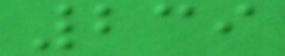239
